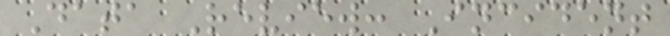Data Review: Incident
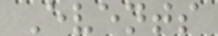Events
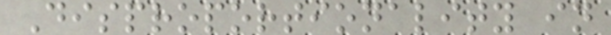Disproportionality in
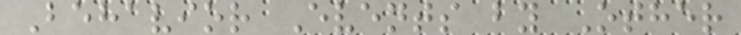Behavior Events by Other
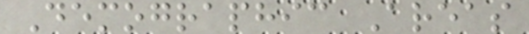Demographic Areas
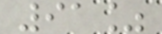91%
